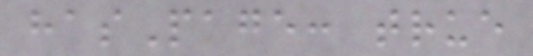hasPage: true
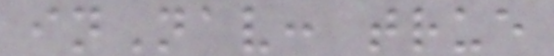inNav: true
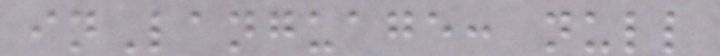inLanguage: null
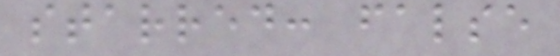starred: false
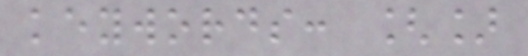keywords: []
